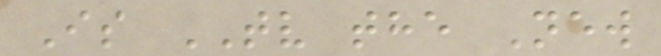Is TV the New
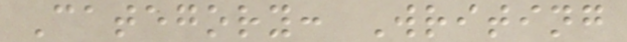Category: Writing
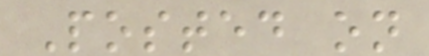Posted on
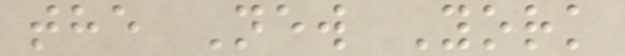the New York
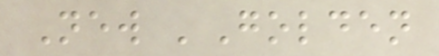New 'Golden
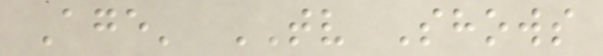Age' TV Shows
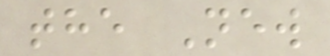the New
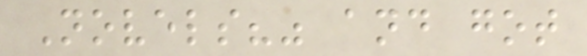Novels?" and got
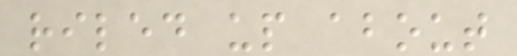riled up about
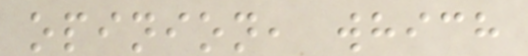opinion, which
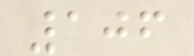106
